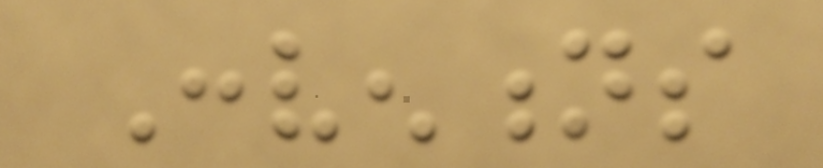Conventions
